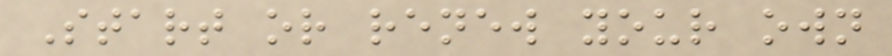Start or renew your own
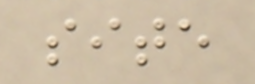site
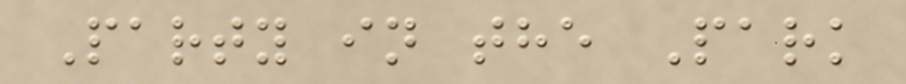Party in the Park
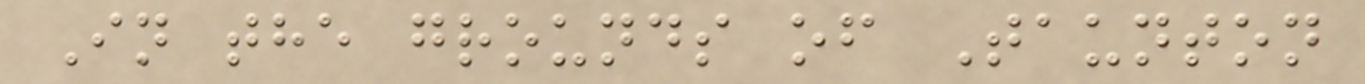In the grounds of Taunton
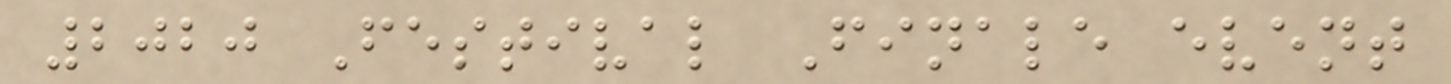2020 Festival Finale event
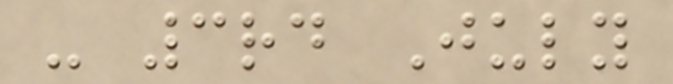- 3rd July
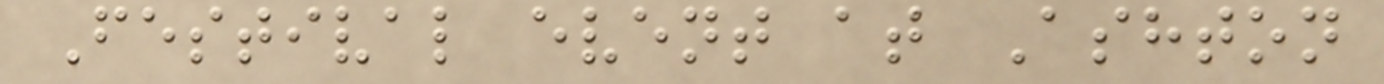Festival event at Ashton
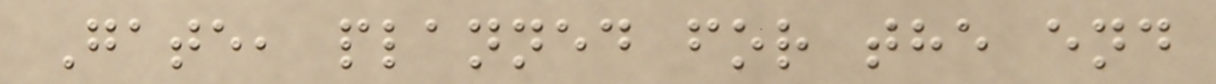Gate, planned for the end
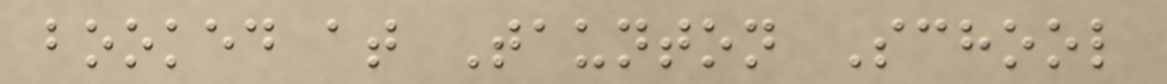booked at Taunton School
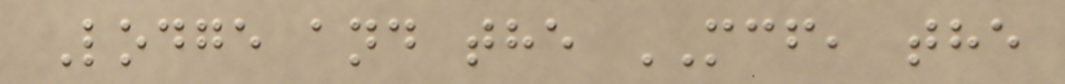Lodge and the MCF, the
